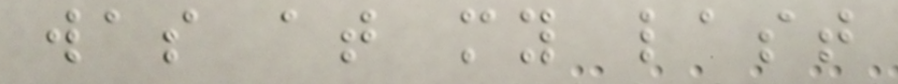was at my last
